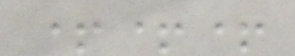+++
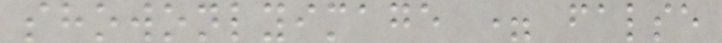showonlyimage = false
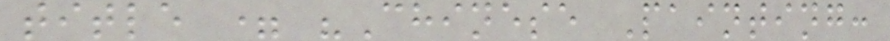title = "Chinese Painting:
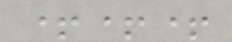+++
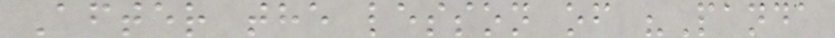After the lesson of "Panda
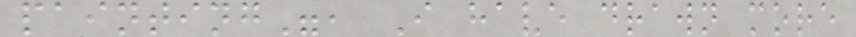painting", I have drawn more
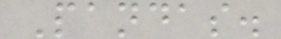Pandas.
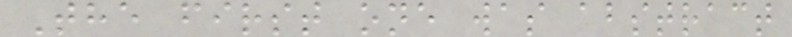The first one was abstract
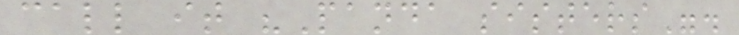call it "Panda sisters".
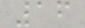16
